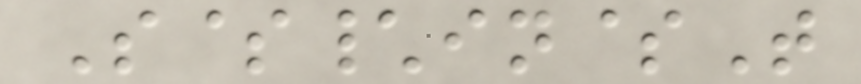S$\in$T
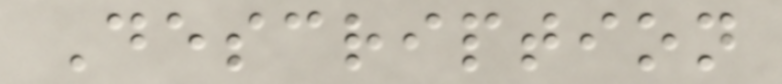Description
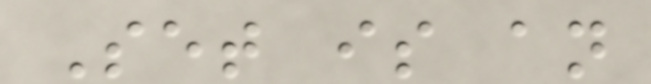Set is an
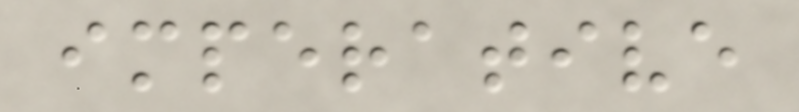imperative
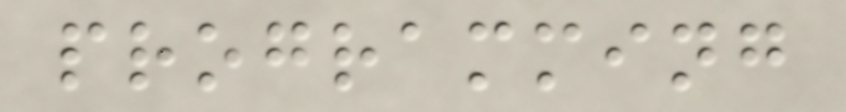programming
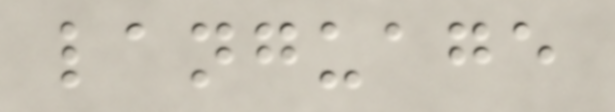language
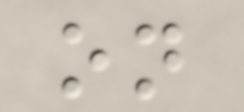on
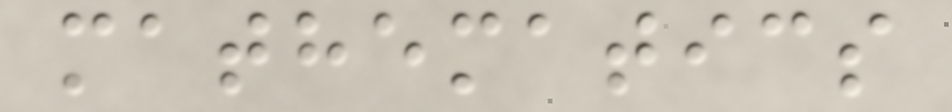mathematics
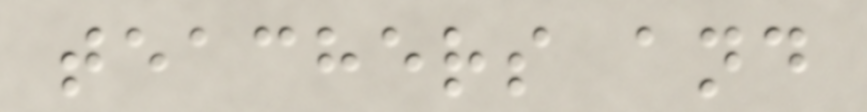teachers and
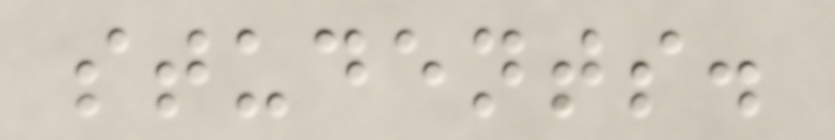students.
